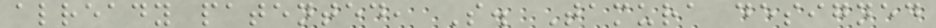already patented, S. Tamura designed
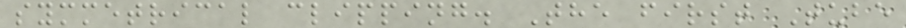symmetrical clipping. The first Tube
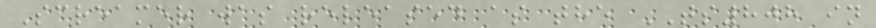Screamer was released as the TS808 in
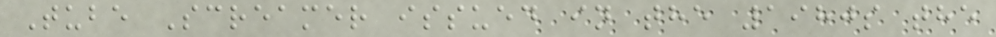Tube Screamer issued in the 1980s the
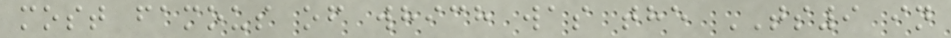most famous of which was the TS9 in
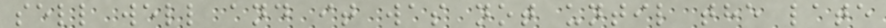sell well and it was not until the late
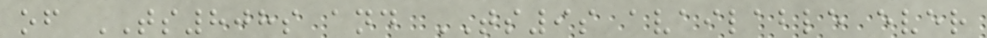of TS808s and TS9s available ever
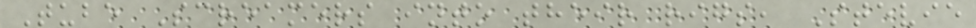Tube Screamers into their rigs, Stevie
